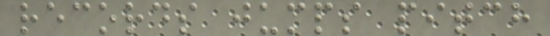records jumps pitch
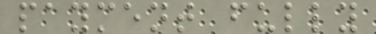payment fully
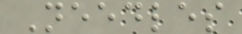Needles
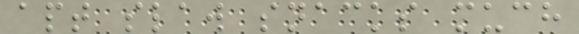apt slaw snacks much
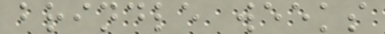brindle weeks
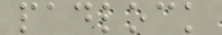padlock
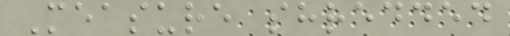Measure shredded
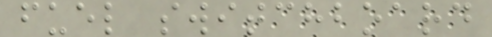fuel switchboard
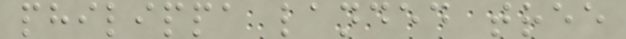philippa landed tree
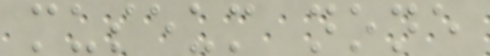museum none
